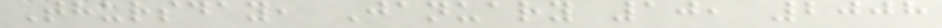Thursday, January 10, 2008
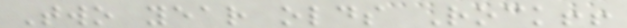Two year olds Rock!!
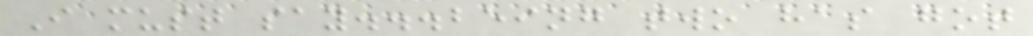I must say...being two has got
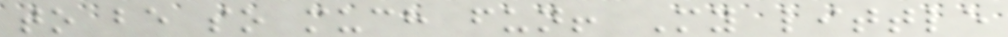to be so much fun! My little
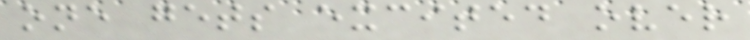one gets excited over
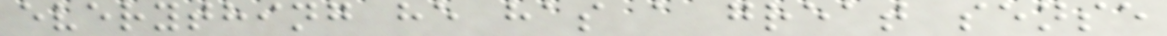everything he has a great sense
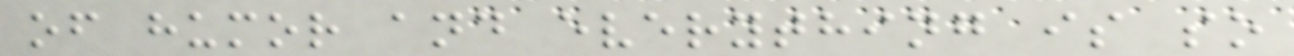of humor and everything is so
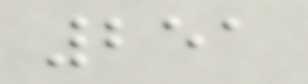251
